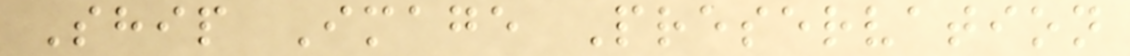Ship Image Preservation
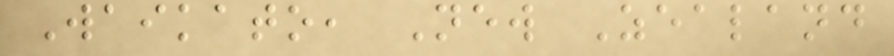Waikato, New Zealand
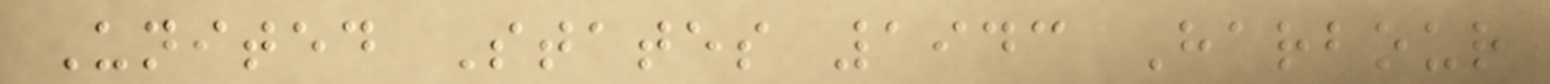United States 1943 Harbour
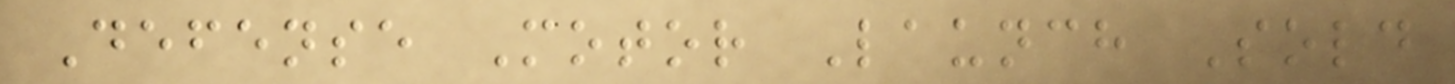Defense Motor Launch Sold
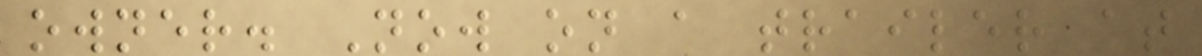owner. Now on a trailer at
